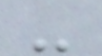-
